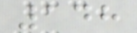148
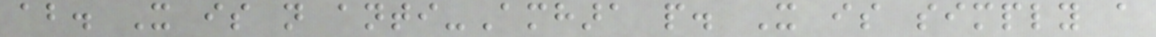about. It is not anti-Amhara people. It is simply a
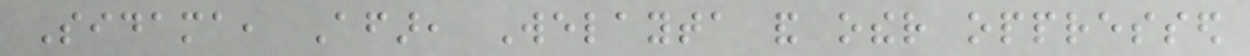Sidama, Afar, Welayta and other oppressed
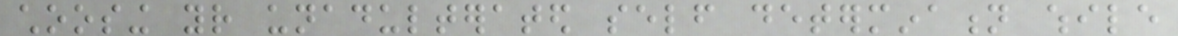choosing your unadulterated self determination while
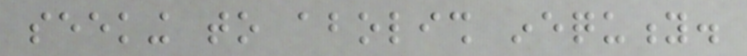seeking to abolish inequity.
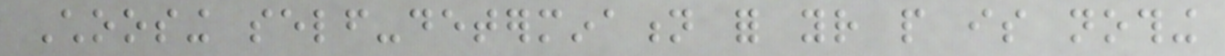Choosing self-determination for your people is nothing
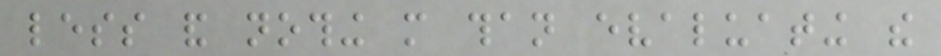less and nothing more than evaluating the
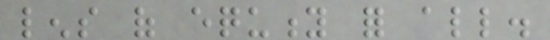lens of equity for all.
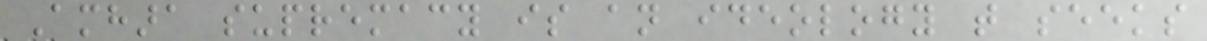Amhara supremacy is an ideology that seeks
